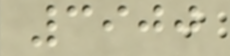3900
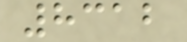8312
